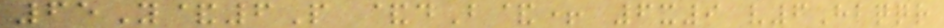65Y&6P &dB&+ 6x9 v6Hbqqr
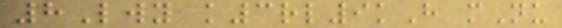8Lwy k3rl9kH mNu
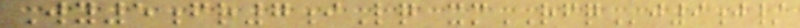Wy5fr7iLq xmRFQj9j/
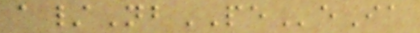a/NbPEeIa
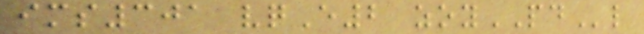ims301 vqE2 zoyPDl
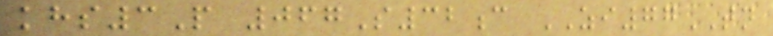khs3P 067S32c ZI77TN
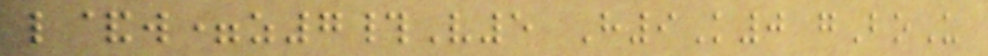l&w=z7#V5 H9K0 gBoU
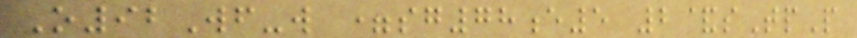O92Wf-w =sg78e5 2&sTpP
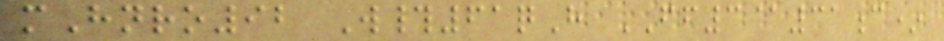mHnro92 W#61qH FF3@31c*
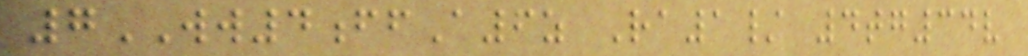7WW4ffA6z Ra1/ 4tg34v
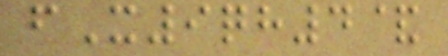fX9qh4&
